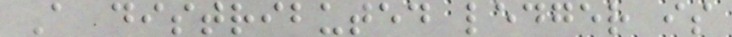A distributed ledger is
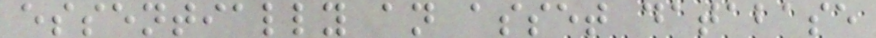essentially an asset database
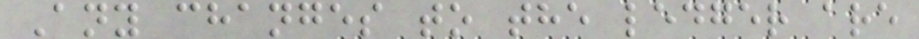Any changes to the ledger are
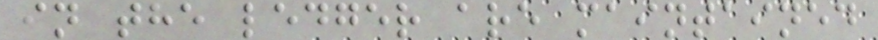in the ledger are maintained
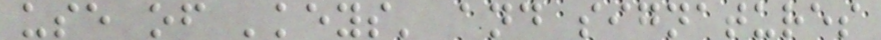use of 'keys' and signatures
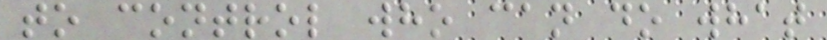to control who can do what
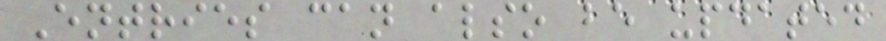Entries can also be updated
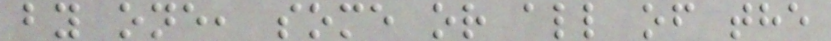by one, some or all of the
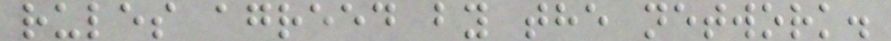rules agreed by the network.
